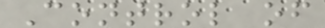Control of
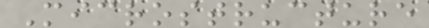Microstructure
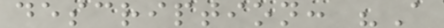description: "A
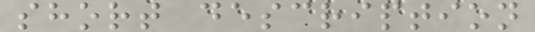short description
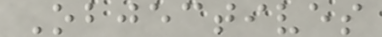Objectives
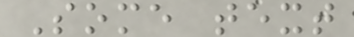Some text
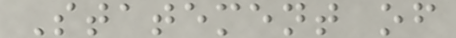Statement of
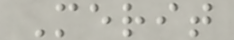Merit
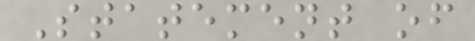Statement of
